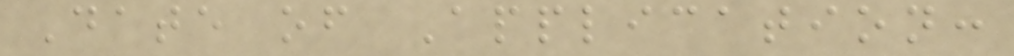Date of Application:
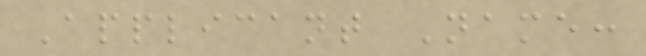Applicant Name:
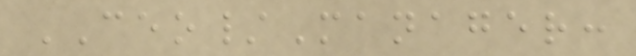CEO/Manager:
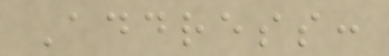Address:
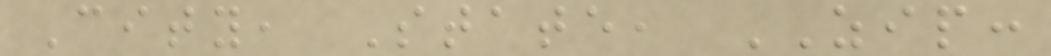City, State, ZIP:
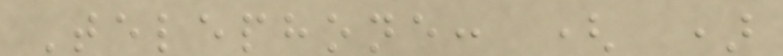Telephone: ( )
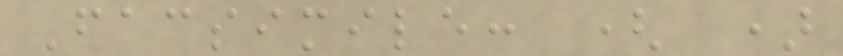Facsimile: ( )
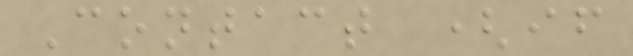Contact (if
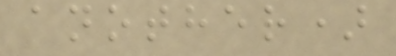another)
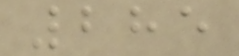285
